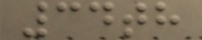34th
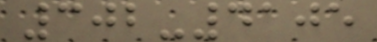302-4105
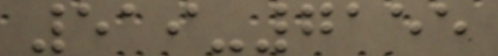519-7155
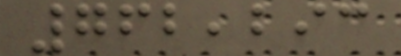762,293
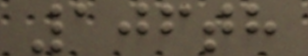106th
